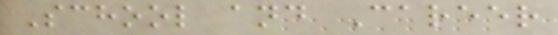School and Career
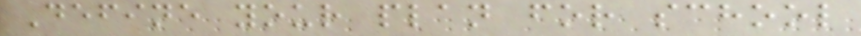Define your plan for school
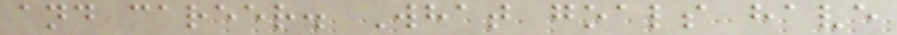and career. What goals have
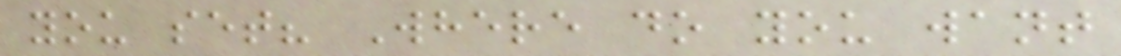you set? Where do you want
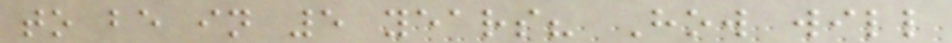to be in 5 years? How will
